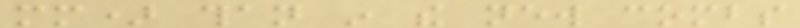mm) than in the new combs
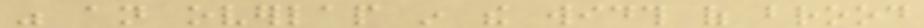was an overlap in the width of brood
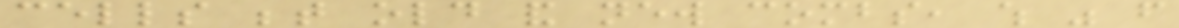cells between old and new combs, which was from
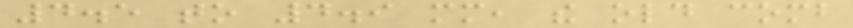4.5 to 4.9 mm, the old comb
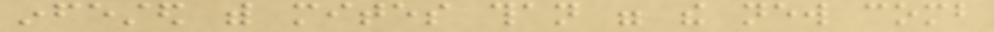infested with mites than were the new comb
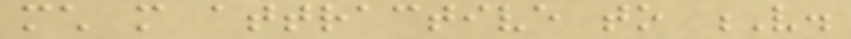much more attractive to V.
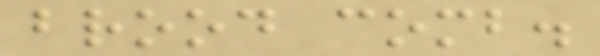brood comb.
